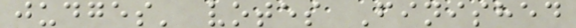judges' votes Finished
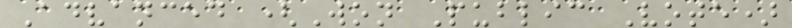Advanced (Won Public Vote)
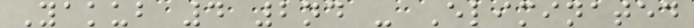Yakub 4 2nd - Eliminated
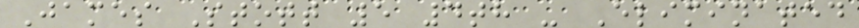James Stott 5 4th - Eliminated
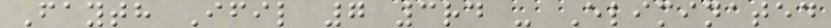Fayth Ifil 7 3rd - Eliminated
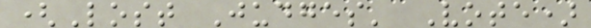(Lost Judges' Vote)
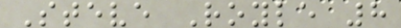Steve Royle 8
